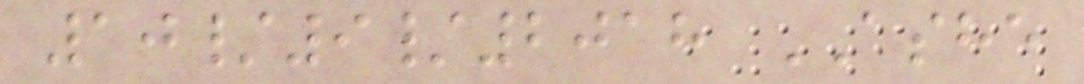10/9/2018 ASHE
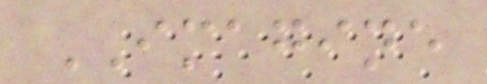IMAGINE
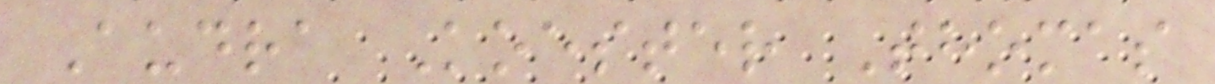Audra Koester Thomas
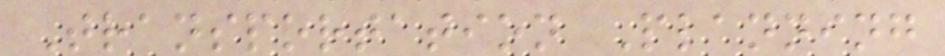Transportation Planning
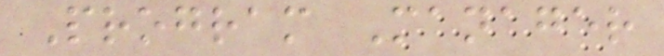Program Manager
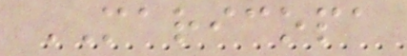MARICOPA
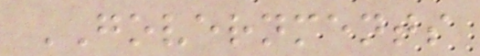GOVERNMENTS
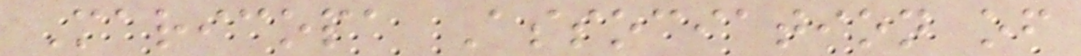Maricopa Association of
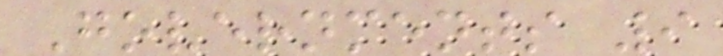Governments 9
